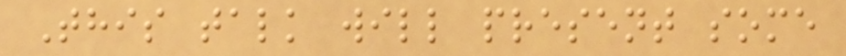This talk will present some
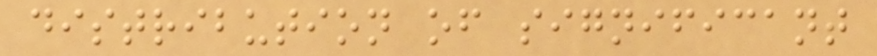distribution of significant
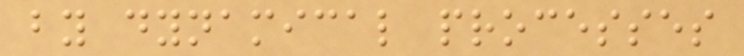by dynamical processes
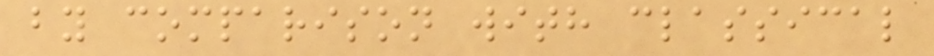by comparison with classical
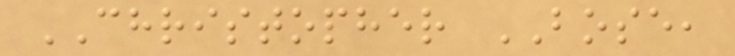CHRISTOPHER BOSE,
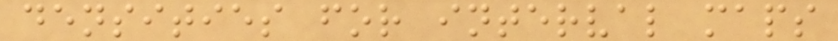densities for interval maps
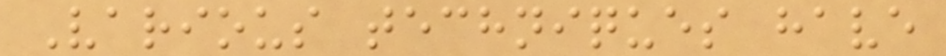Various techniques have
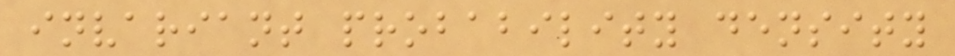invariant probability density
